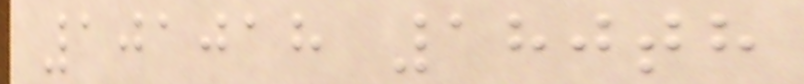101018 180th
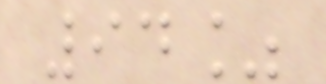94%
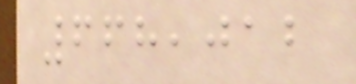668,012
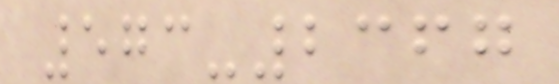573-2367
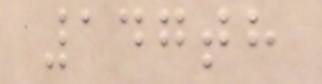147th
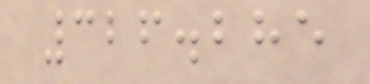326.285
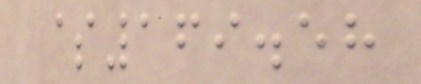$169.58
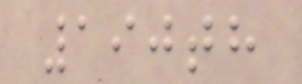190th
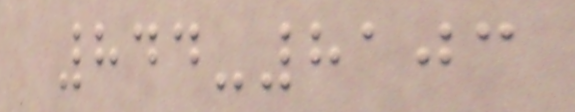844-8103
